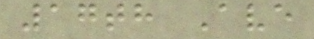17th Ave
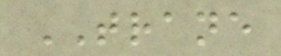TRANE
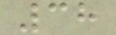38
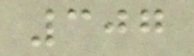307
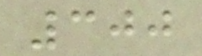300
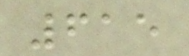615
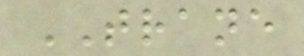TRANE
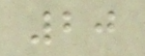20
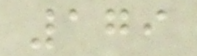179
